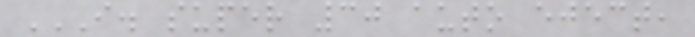I. SUPER 30 AUTO EJECT,
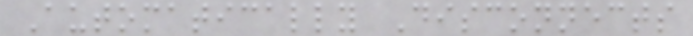Automatically Disconnects
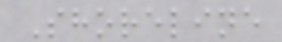Shoreline
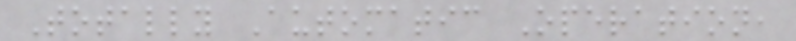Totally Automatic Operation,
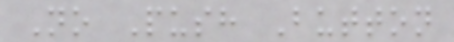No Push Button
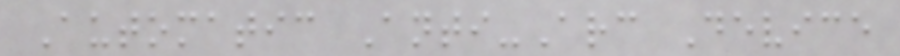Automatic Anti-Arc Device
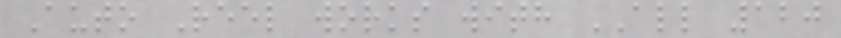Auto Reel works with ALL 120
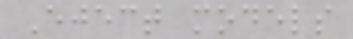Eject models
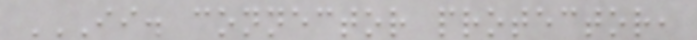II. CONNECTOR PROTECTOR,
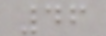46
